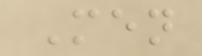Men
